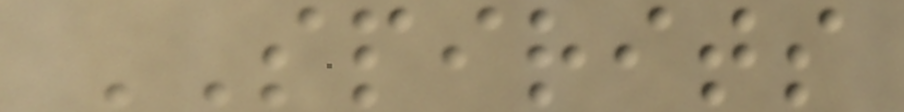SPIRITS
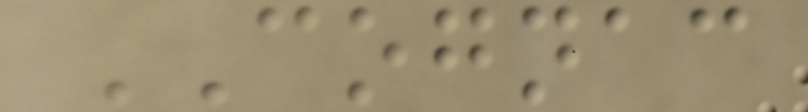COGNAC
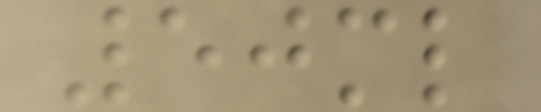50ml
